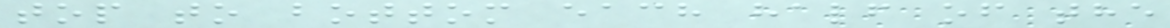top to bottom each half of the
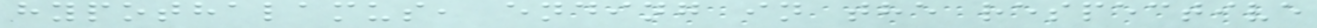hypothalamus, ending in the respective
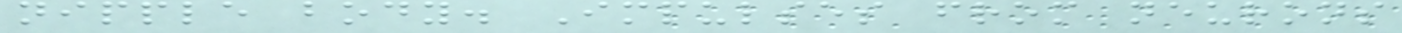nipple body. Impulses from neurons
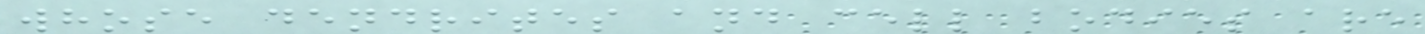whose dendrites and cell bodies are
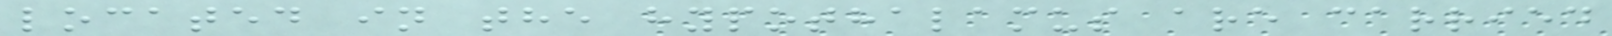located in the hypothalamus are carried
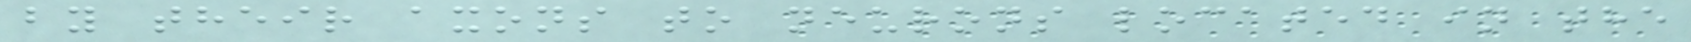by their axons to neurons located in the
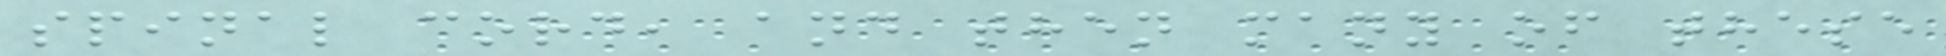spinal cord, and then many of these
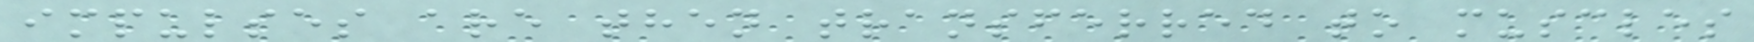impulses are then transferred to muscles
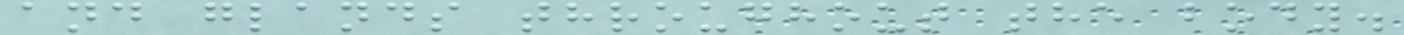and glands throughout the body.
